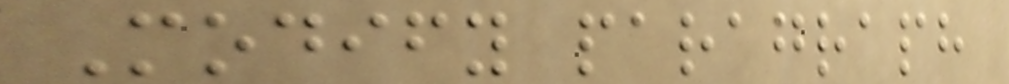Modify paragraph
